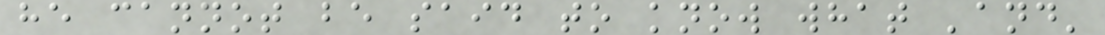he cannot be said to know what 'and'
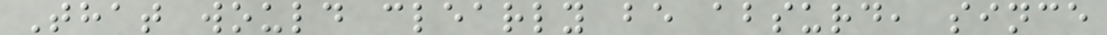That would clearly be absurd, since
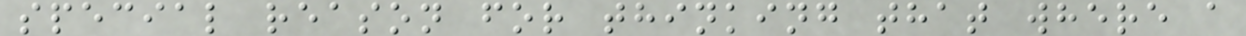special reason for thinking that where a
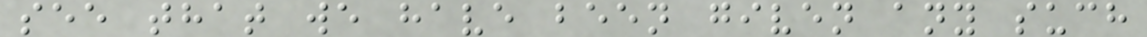see that we have been given any such
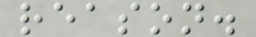reason.
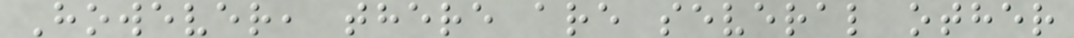However, there are several other
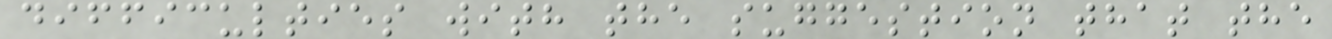difficulties with the suggestion that the
